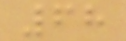68
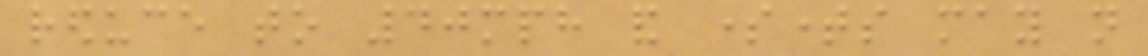reduce to 40mph and sometimes may not
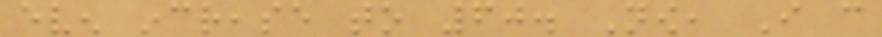even increase to 60. Now, I can
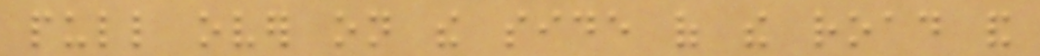pull over on the side of the road and
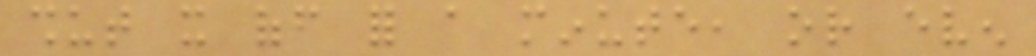shut it off for a minute, or even
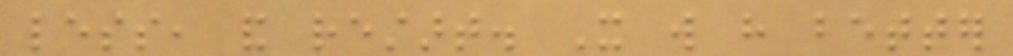less, and restart. It will have better
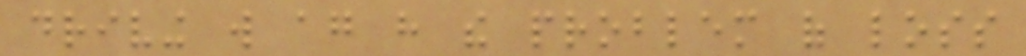driving will again have the problem of loss
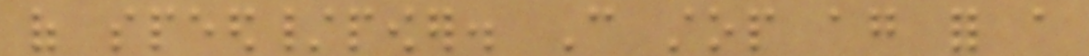of speed/power. Can stop again for a
